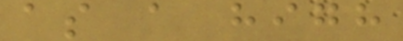as a high
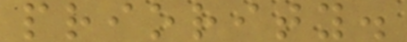priority.
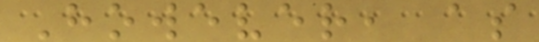However, as
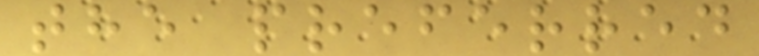the preferred
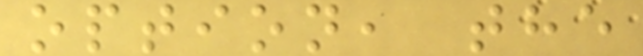option, the
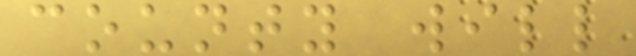county will
